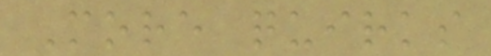More quirks
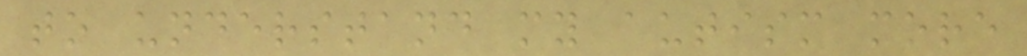to understand my autism more
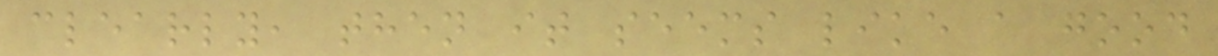clearly, then it seems like a good
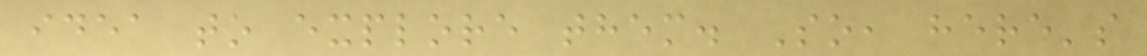idea to explore them. So, here's
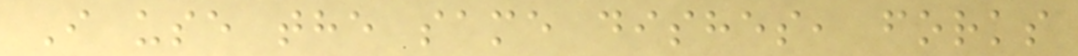I use the same dishes, forks
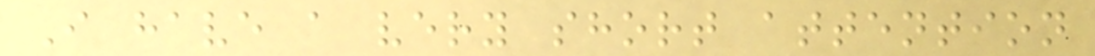I have a very short attention
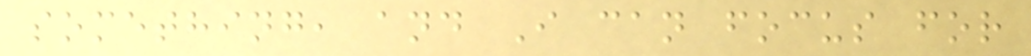something, and I can focus for
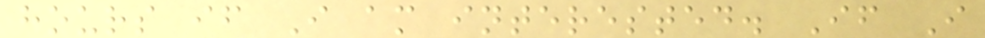hours if I am interested. If I
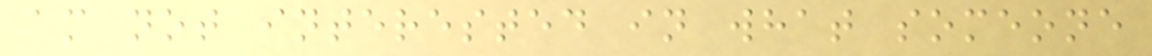am not interested in what someone
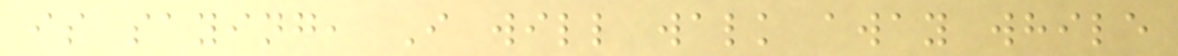is saying, I will walk away while
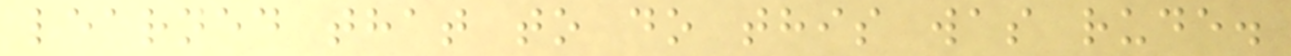learned that to do this was rude.
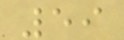59
